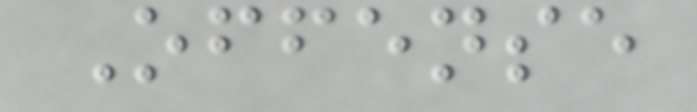Offense
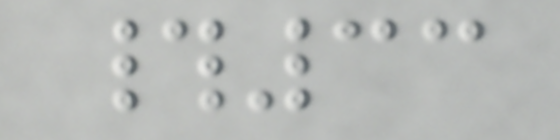#33
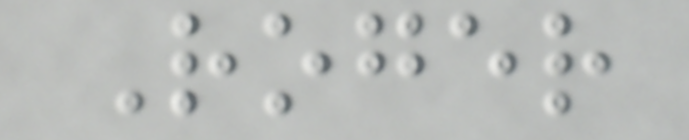Roger
